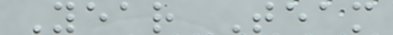Year Team
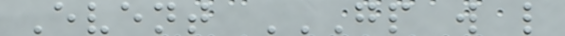Event GP W L
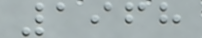1968
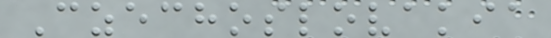Czechoslovakia
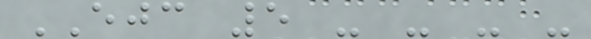EJC 5 - - - -
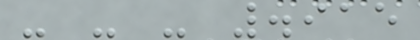- - - .915
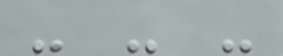- - -
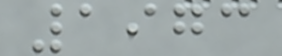1973
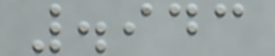.943
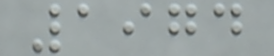1974
